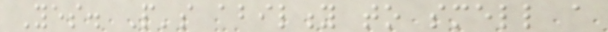Yes. People's ability to smell a
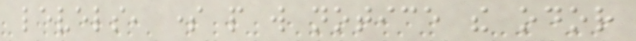levels, some people will notice the odor
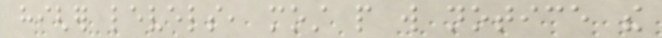higher levels, most people will notice the
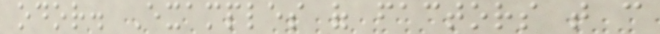odor. Examples of factors that can
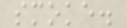smoke.
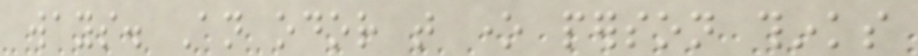ways. An odor that one person thinks
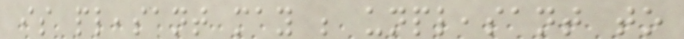is pleasant may be unpleasant to
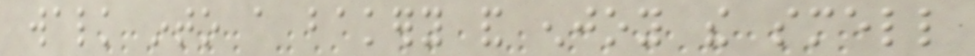walk into a bakery and enjoy the smell
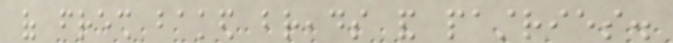of fresh baked breads and pastries.
